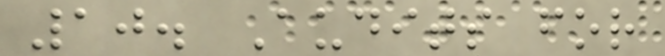10. Audits for
